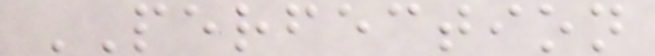PERFECTION
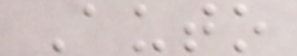Auto
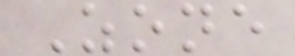Zone
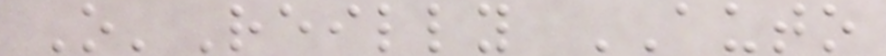O'Reilly AUTO
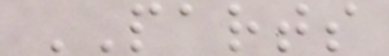PARTS
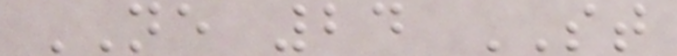NE 24 ST
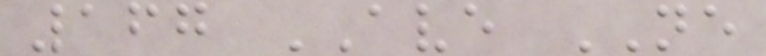167 AVE NE
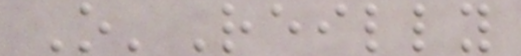O'Reilly
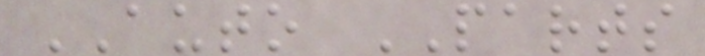AUTO PARTS
